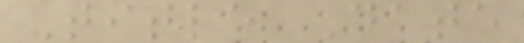Title Date
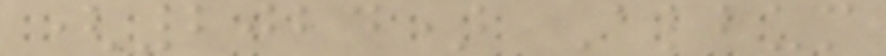(2024) Album
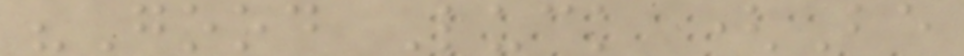"Good Luck (Be
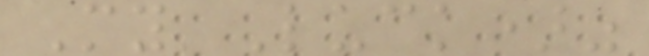My Luck)"
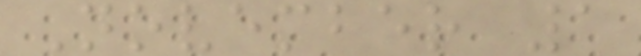November 1
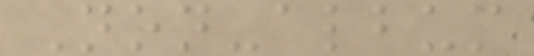Non-album
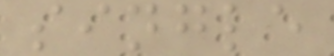single
